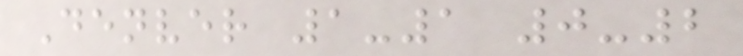Denver 1-1 0-2
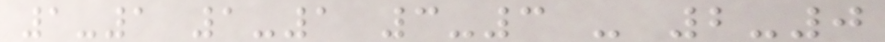1-1 1-1 3-3 - 2-0
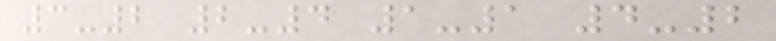3-2 2-4 1-1 4-2
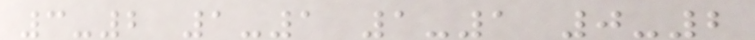3-2 1-1 1-1 0-2
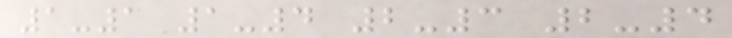1-1 1-4 2-3 2-4
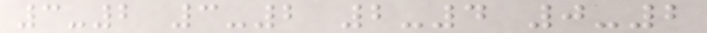3-2 3-2 2-4 0-2
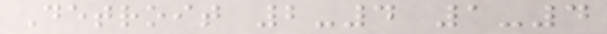Detroit 2-4 1-4
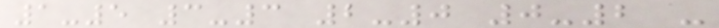1-5 3-3 2-0 0-2 -
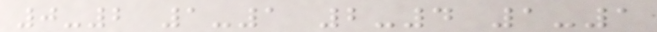0-2 1-1 2-4 1-1
